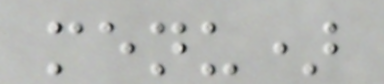menu)
